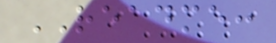README:
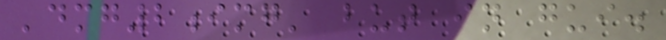'dmg2img' but in gui.
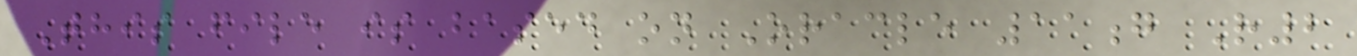This file is based on Oracle 11g R2
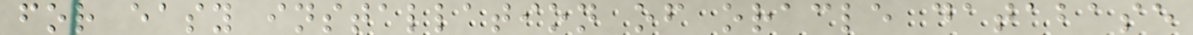for easy installation of oracle database
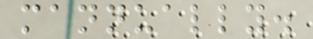mannually.
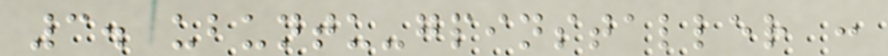3. ubuntu-gpinstaller :
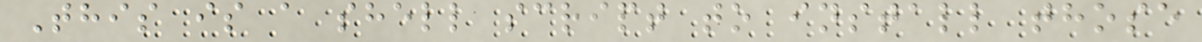This is a shell script to install those
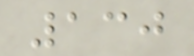130
